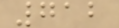712
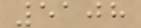5108
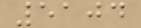5104
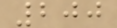200
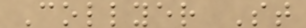Collyer St
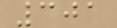301
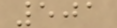501
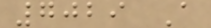7029 A
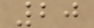20
